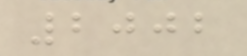2002
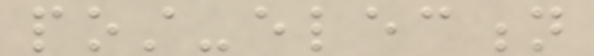post-election
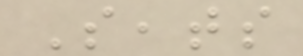Seats
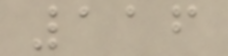116
